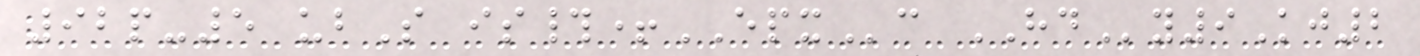92p-5 ubS is#+EPXc HDy9Kj2
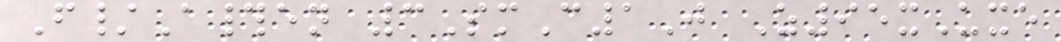F/A#en 3SmC1J Z95xUxe
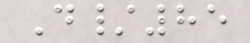D/85
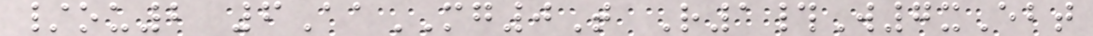/ou2 6AaMG0T R1#W7xEbt
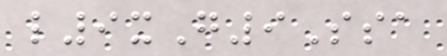l9xG9Ssa
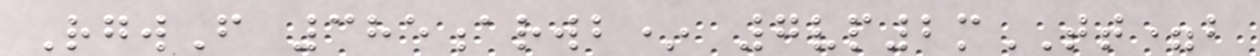RgwF 385arwb* 7vp2mTT=b
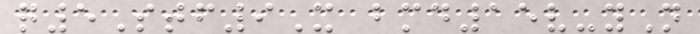q5Stf9X bmd15v-yN
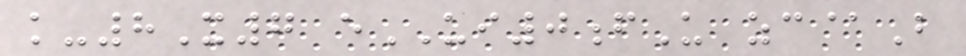k-8X7 eUI0fU zc@B
